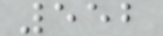552
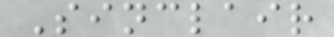Sinclair
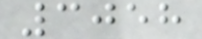3058
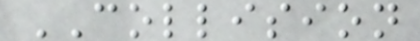COLLISION
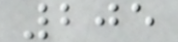205
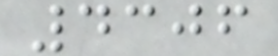4306
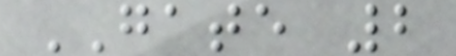GATE 2
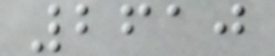2610
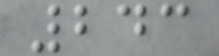243
